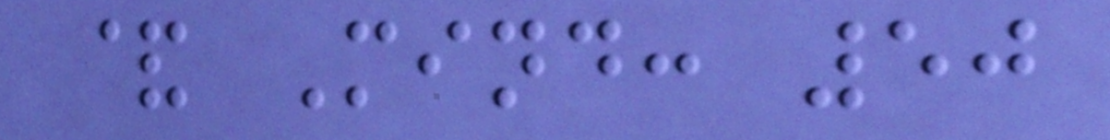& Mind: 50
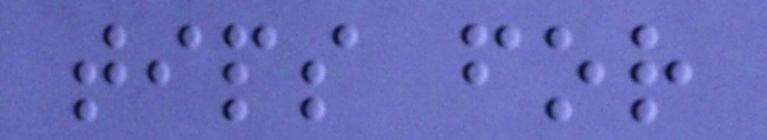tips for
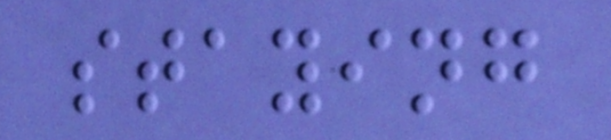staying
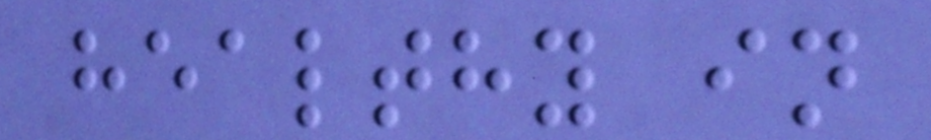healthy in
